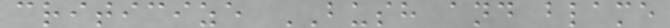criticize BUSH and blame
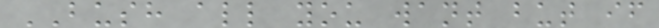BUSH all you want but if
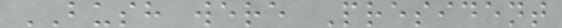BUSH were President
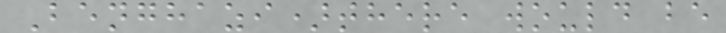Benghazi)there would be
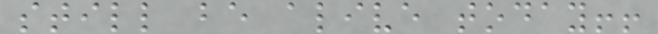still be alive today!!
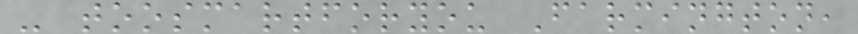- toosmartforyou Farmington,
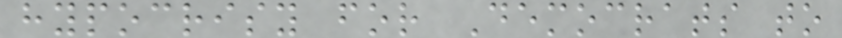hypocrisy for Democrats to
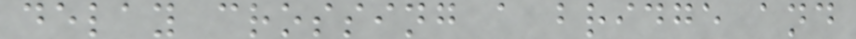delay crossing a bridge and
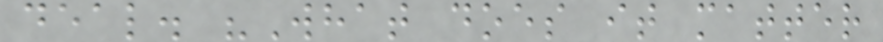deal. "What does it matter
